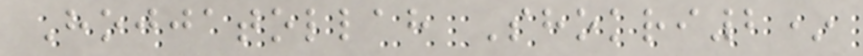Hojjatollah Shokri2*
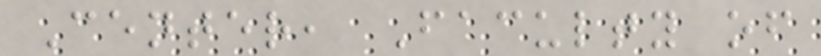Center, Faculty of
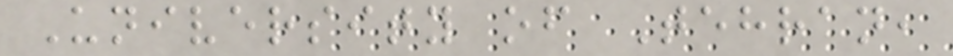University of Tehran,
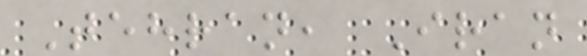Tehran, Iran
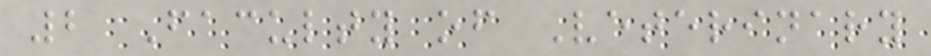2 Faculty of Veterinary
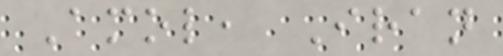Amol, Iran
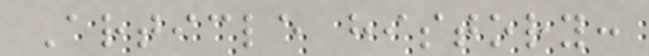Article history:
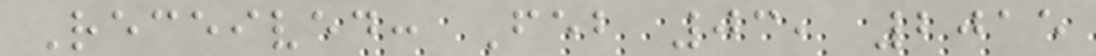Received: Feb 03, 2015
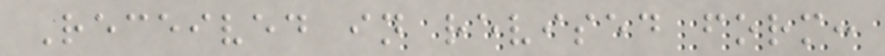Received in revised form:
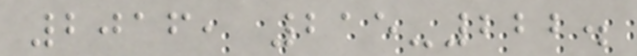2016, 215-222.
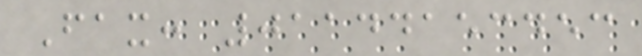Fax: 01144153453
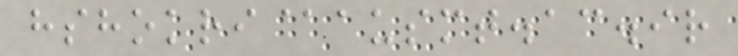hshokri@ausmt.ac.ir
